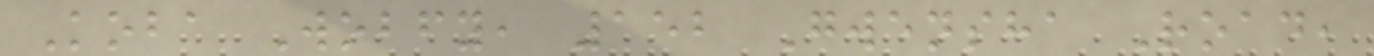Koba Wobfy, 152 Gwensha Road,
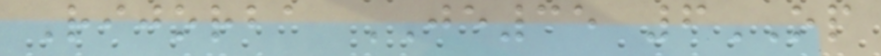Rijorba JE35 6OP
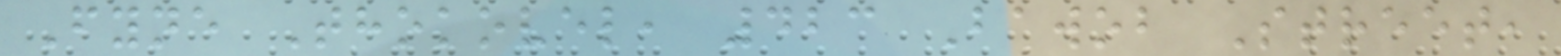Fyne Thokovel, 423 Bawob Street,
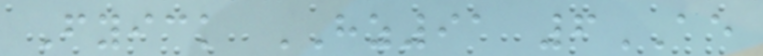Fyick HZ91 6AE
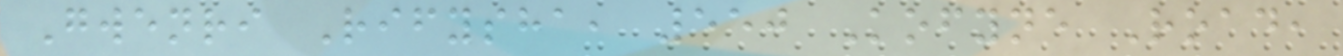Gwenri Rifysha, 550 Kofyne Road,
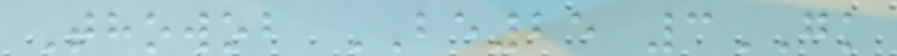Thowob BE25 3GK
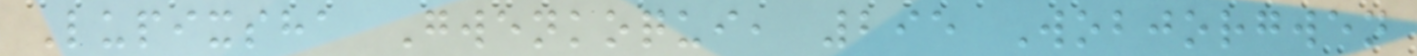Lupixsha Gwenkoqui, 295 Wobjorgwen
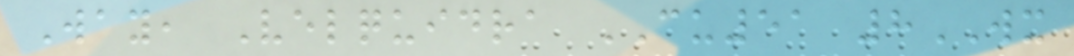Way, Velquidra CU51 8WX
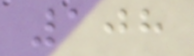108
